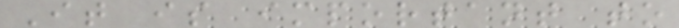It is important to
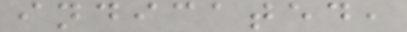indicated,
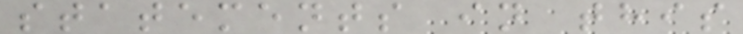statements in this
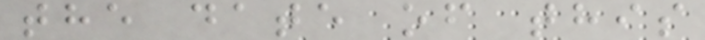the date of this
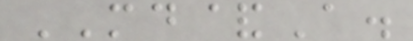MD&A.
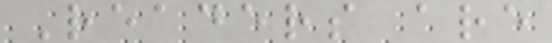Readers are
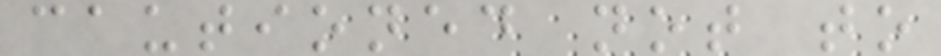cautioned not to
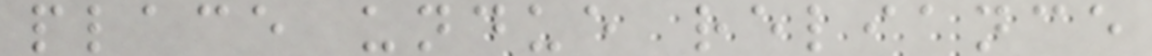place undue reliance
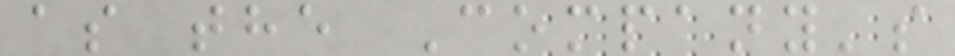as the Company's
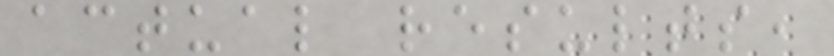actual results,
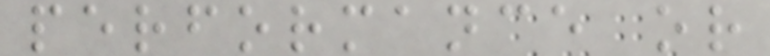performance or
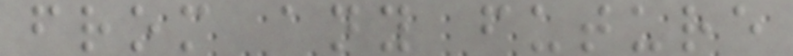from any future
